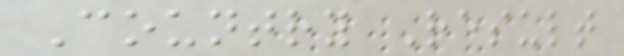Country Result
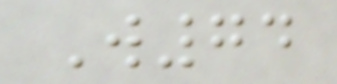W74
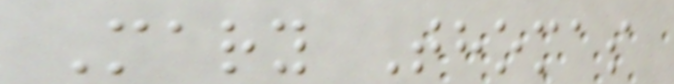Mary Thomas
